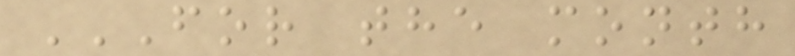FOR THE MONTH
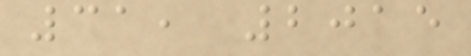31, 2015
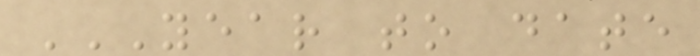YEAR TO DATE
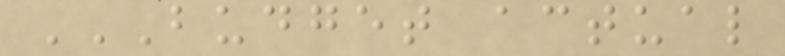BUDGET ACTUAL
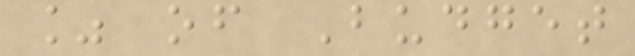% of Budget
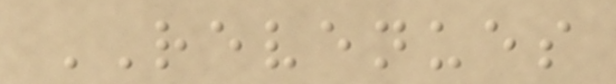REVENUES
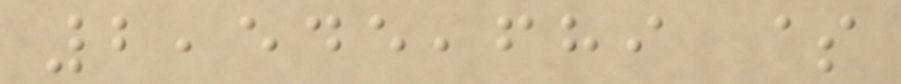2,545,689 $
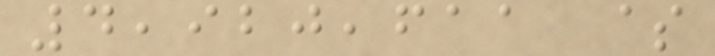4,920,611 $
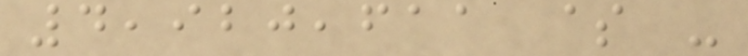4,920,611 $ -
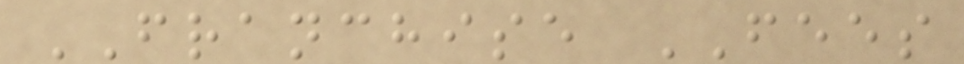FRANCHISE FEES
